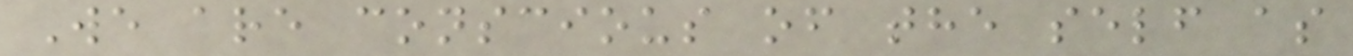We are conscious of the self as
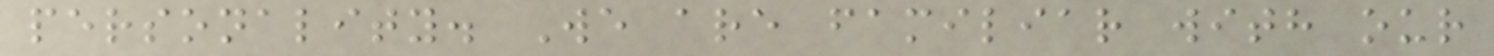personality. We are familiar with our
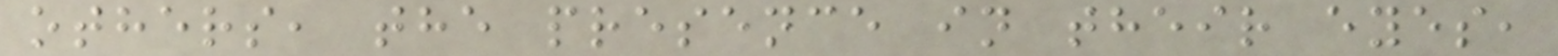others, the presence in their eyes,
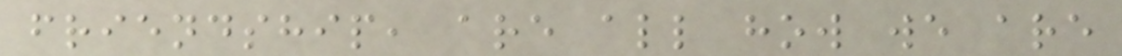friendship, are all how we are
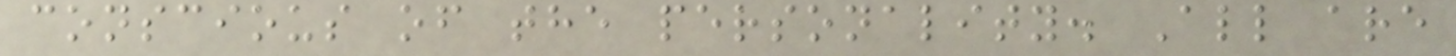conscious of the personality. All are
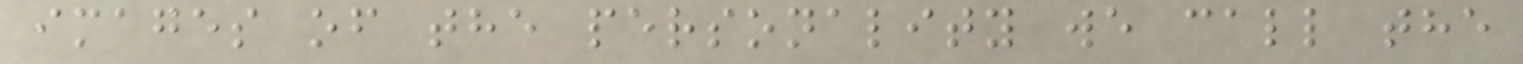images of the personality we call the
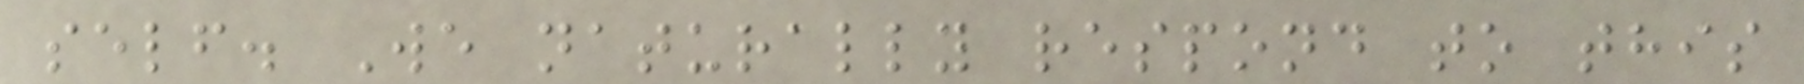self. We naturally respond to this
